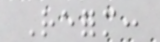Reform:
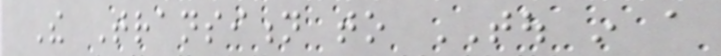The Transition to TOU in a
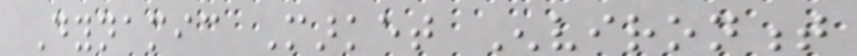Dynamic Market Environment
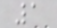1
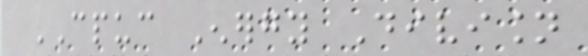CPUC Energy Division
